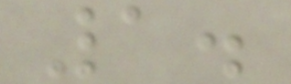1.
